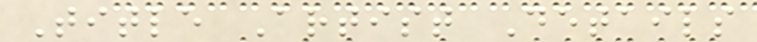Title Artist Details
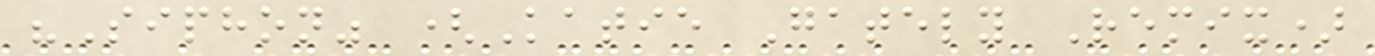"Siphon" (Katie Gately Remix)
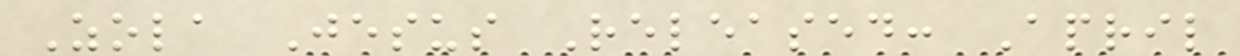Zola Jesus Released: April
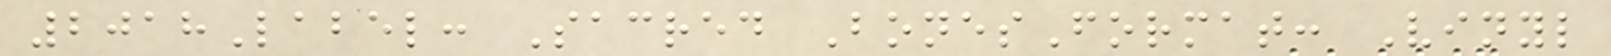2018Label: Sacred BonesFormat: Vinyl
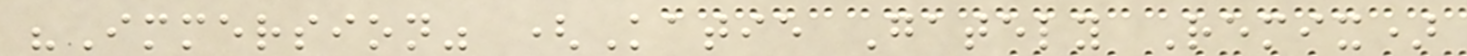"Immersion" (Katie Gately Remix)
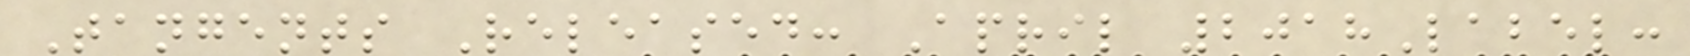Tangents Released: April 2018Label:
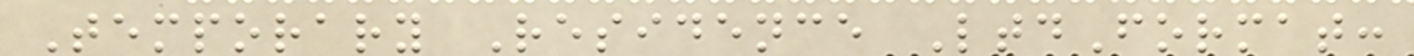Temporary Residence LtdFormat:
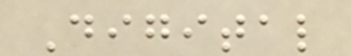Digital
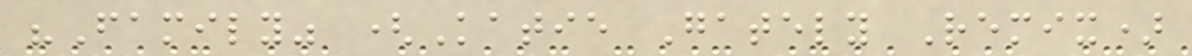"Family" (Katie Gately Remix)
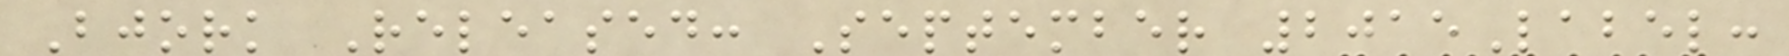Bjork Released: September 2015Label:
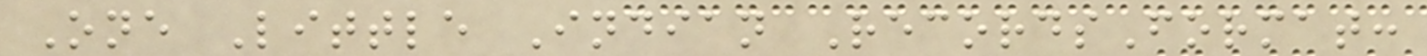One Little Indian RecordsFormat:
